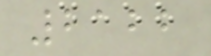2122
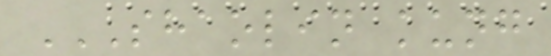SHAOLIN KUNG
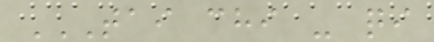TAI CHI - QI
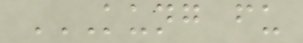KUNG FU
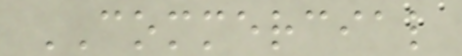COMMERCIAL
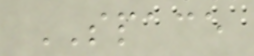SPACE
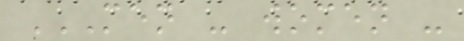MEN - WOMEN -
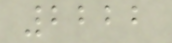2222
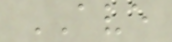AVE
